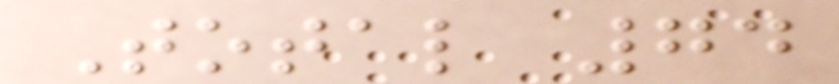Total 74
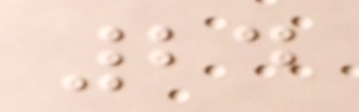24
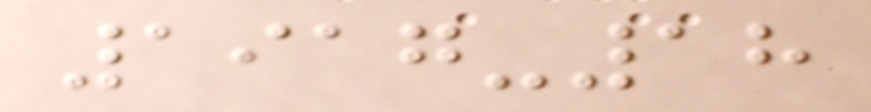1917-18
